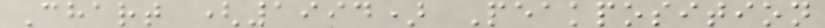Chart (1994) Peakposition
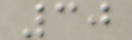30
